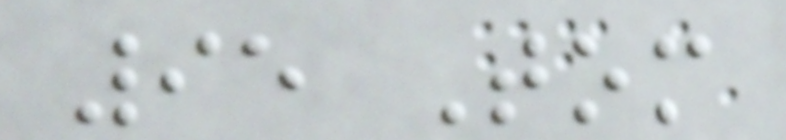95 Tom
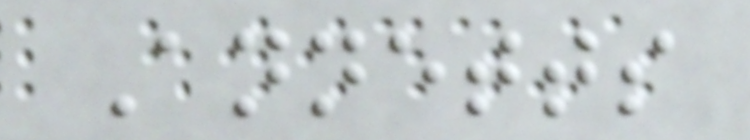Annetts
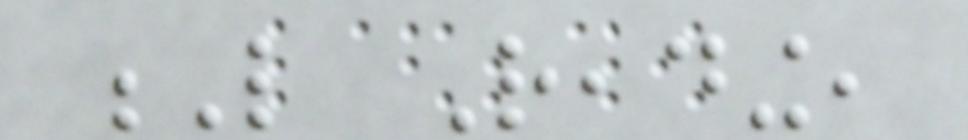L Reading,
